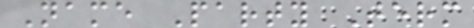Name Party Term
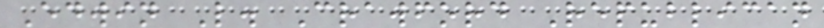Edwin L. Crawford Republican
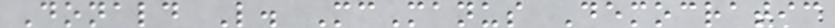Donald L. McManus Democratic
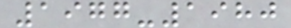1977-1980
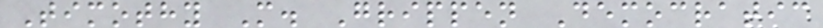Timothy M. Grippen Democratic
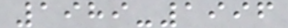1989-1996
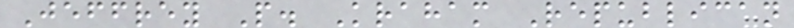Jeffrey P. Kraham Republican
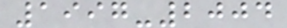1997-2004
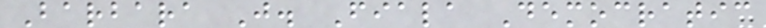Barbara J. Fiala Democratic
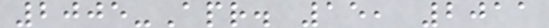2005-Apr. 15, 2011
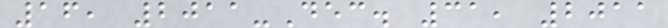16, 2011-Dec. 31, 2011
